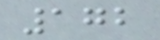172
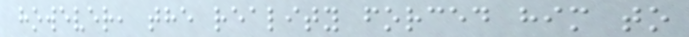however, the reality forced him to
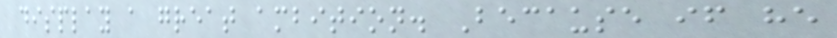display a great ambition. Because if he
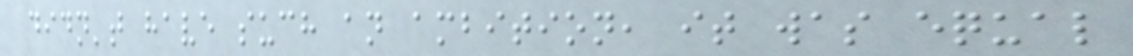didn't have such an ambition, it was equal
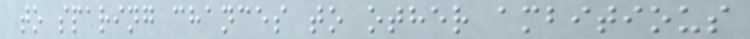to sparing chances to other ambitious
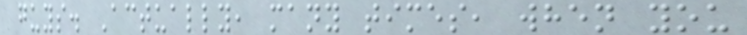guys. Actually, many times, when you
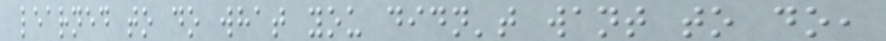learned to do what you didn't want to do,
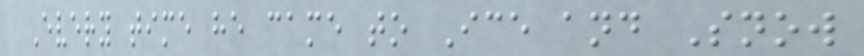Every time he came to Ice and Snow
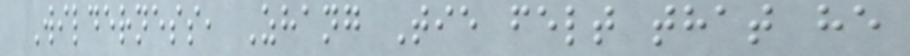Wilderness, Zhang Tie felt that he
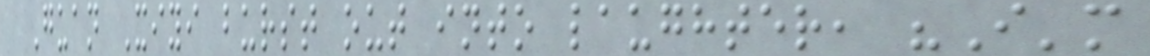Guan Xiyi burst out into laughter, "I'm
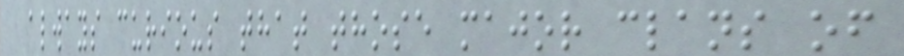always curious that those major clans of
